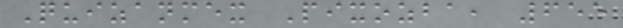Quizanmex Pixozba, 655
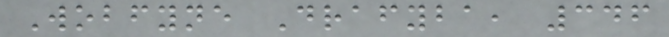Wobfyne Drafyba, 346
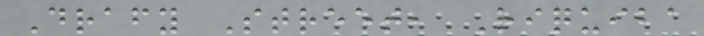Drafy Street, Riquiba
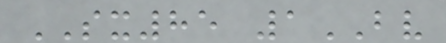SX85 1BV
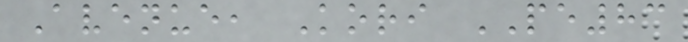Avenue, Kori PE83
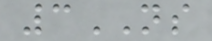3NS
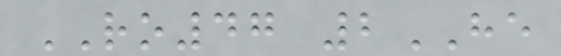RO47 2HE
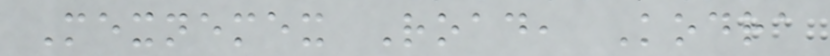Mexnemex Road, Kodra
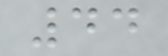44
